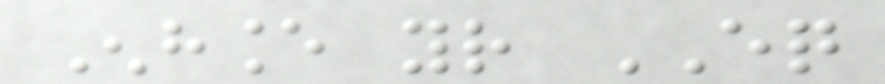Enhance your EQ
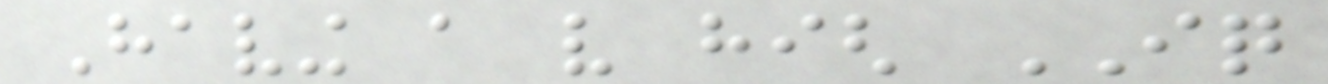Having a very high IQ
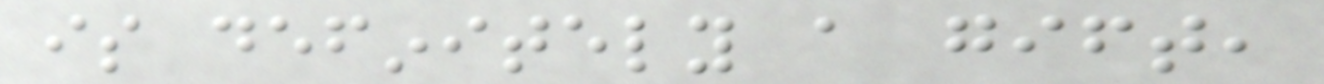is definitely a gift,
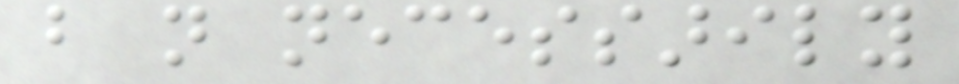but not necessarily
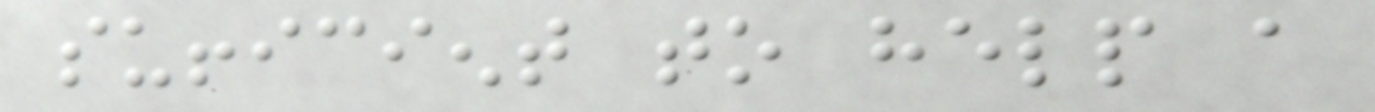sufficient to help a
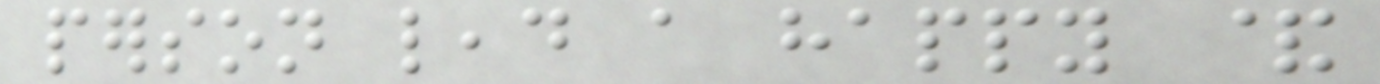person lead a happy &
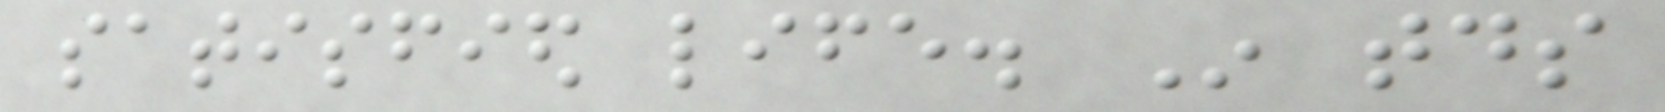satisfied life. In todays
